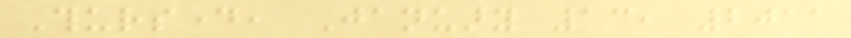Thursday, January 13, 2011
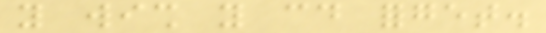you wish you could forget.
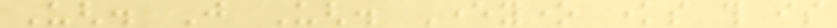Ugh. Just Ugh. Everyone knows this is
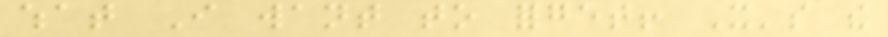what I want to forget! It's the
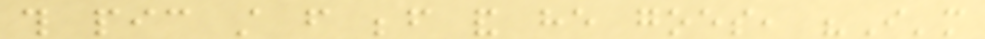this pic still from before and he goes, "I'm
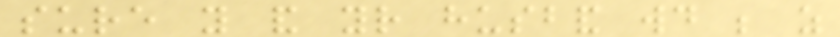sure you and your husband would be as
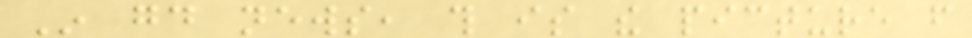In good news, this is the picture from
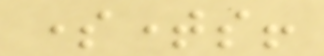sometimes!
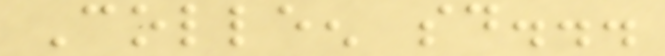Colleen said...
